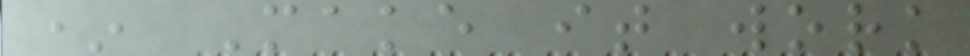* Make it work
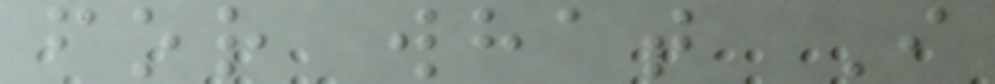for what I
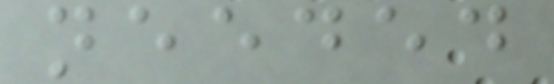needed
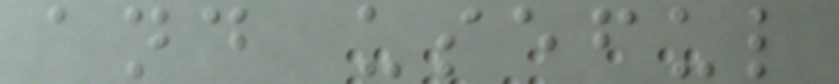and useful
